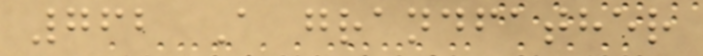762 A grandfather
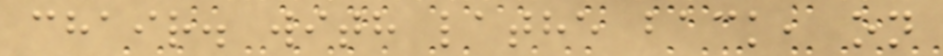chair. with lathe back, on
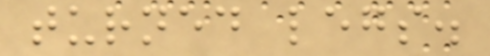turned legs.
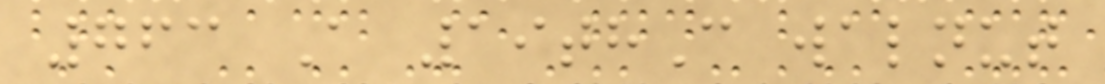763 A 19thC walnut
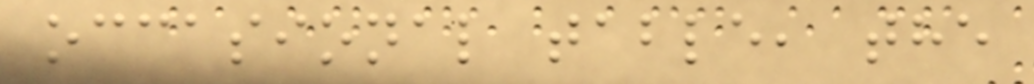occasional table, the
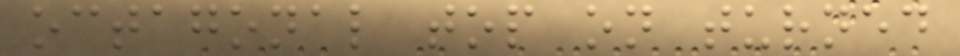octagonal top on turned
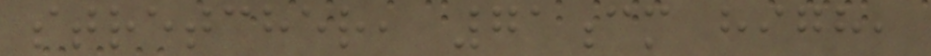stretcher, 71cm high,
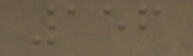156
